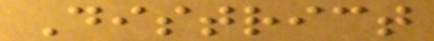District
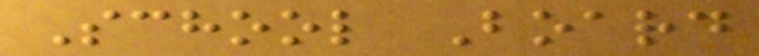School Board
